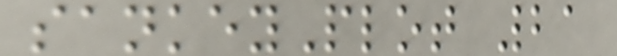sankeyPlot 21
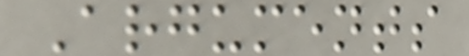Arguments
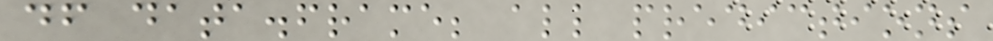df data.frame; all predictions
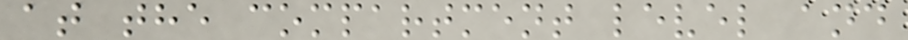at the compartment level and
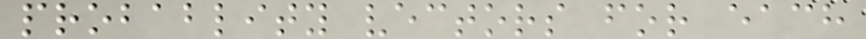probablity vectors for each
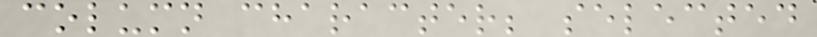column character; selected
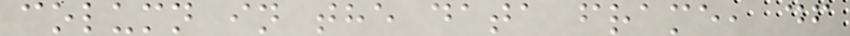column in the data frame, df
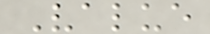Value
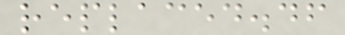replaced.df
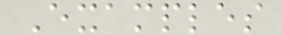Examples
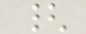{
